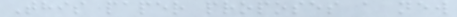This paper proposes a new
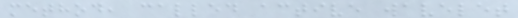method, called active wavelet
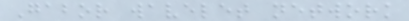Gabor wavelet network
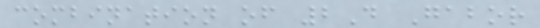combination of 2D Gabor
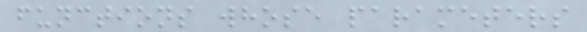functions whose parameters
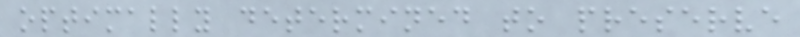optimally determined to preserve
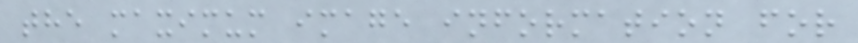the maximum image information for
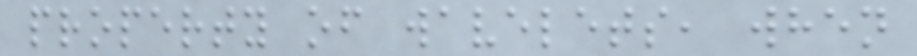property of wavelets, when
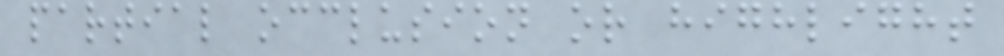partial occlusion or highlight
